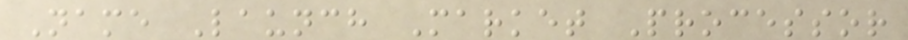Name Launch Market Processor
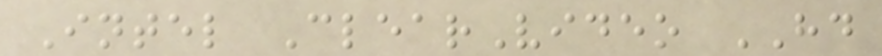Intel ClearVideo HD
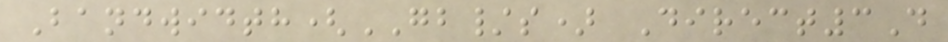Bandwidth(GB/s) Direct3D
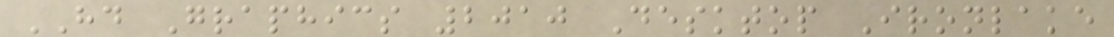HD Graphics 2010 Desktop Ironlake
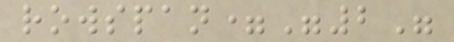rowspan="2"
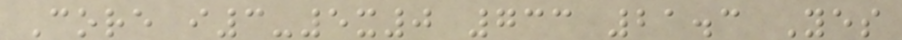Core i3-5x0 733 21.3 Yes
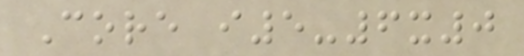Core i5-6x0
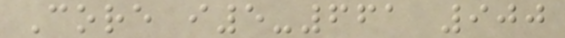Core i5-661 900
